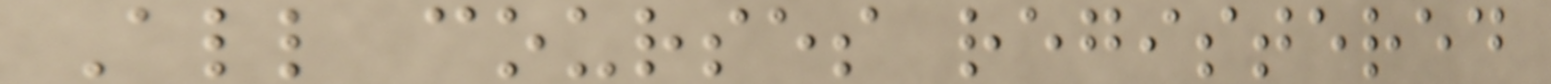All courses registered
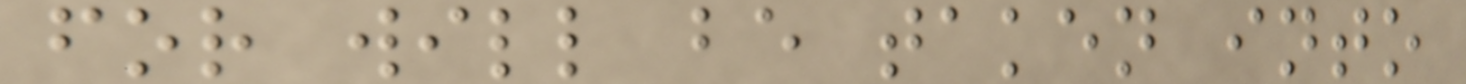for will be taken into
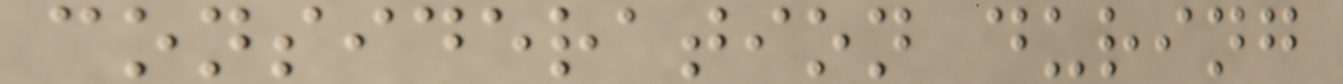consideration during
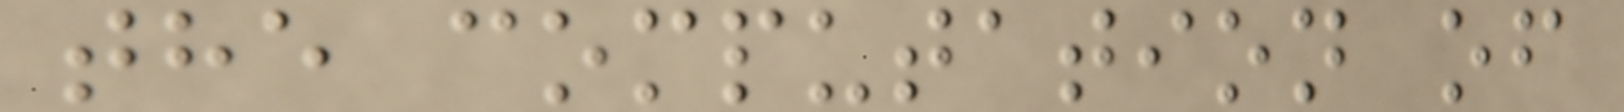the computation of
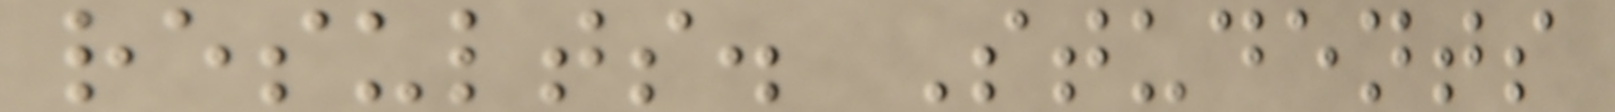results. Students
